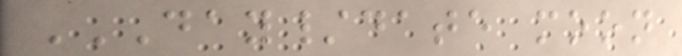DAY/DATE MOON
